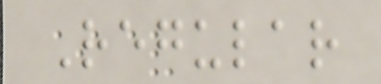Regular
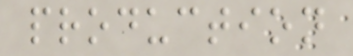production
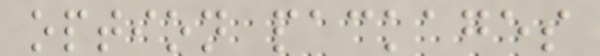option packages
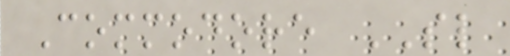Commodore SL
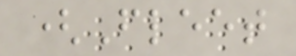(Fleet
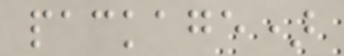package)
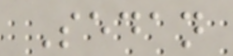Sedan
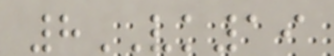8VK19
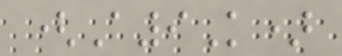(A9K)
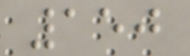150
